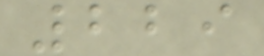229
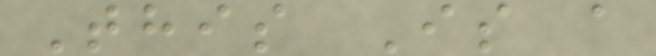This Is a
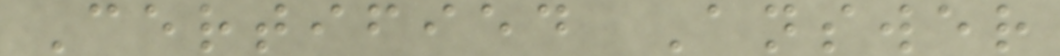Certified Answer
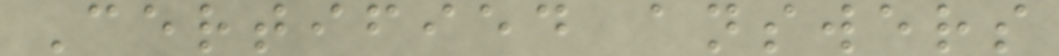Certified answers
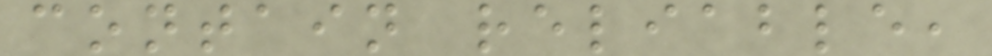contain reliable,
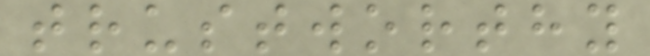trustworthy
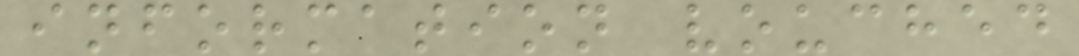information vouched
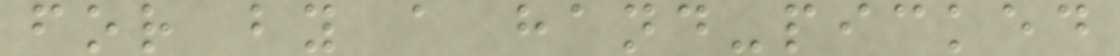for by a hand-picked
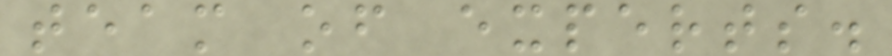team of experts.
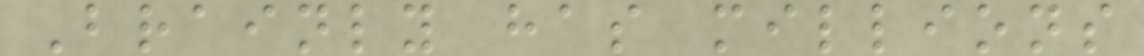Brainly has millions
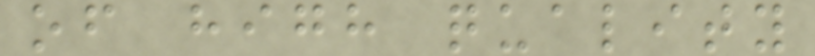of high quality
